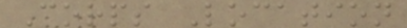Corps Location
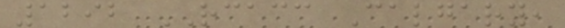1292 RCACC Calgary,
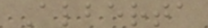Alberta
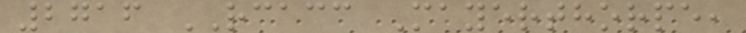2716 RCACC Mayerthorpe,
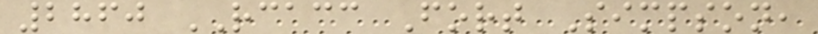2860 RCACC Fort Simpson,
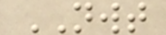NWT
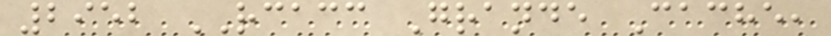2952 RCACC Grande Cache,
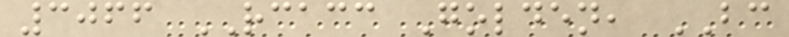3066 RCACC Golden, BC
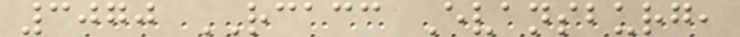3070 RCACC Evansburg,
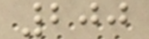200
